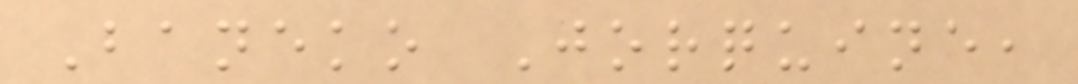Baneko Jorquine,
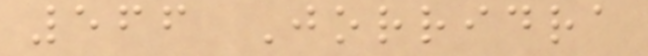566 Jorridra
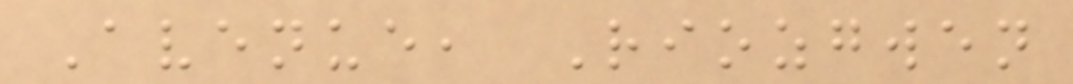Avenue, Riozgwen
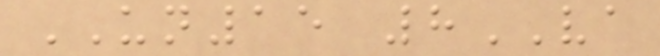UN15 8VA
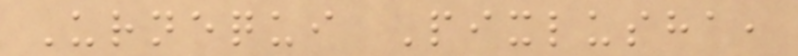Urnequi Pixlusha,
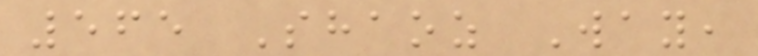565 Shaoz Way,
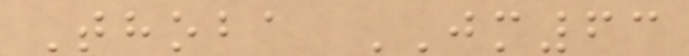Thoba JM63
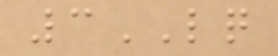3LQ
